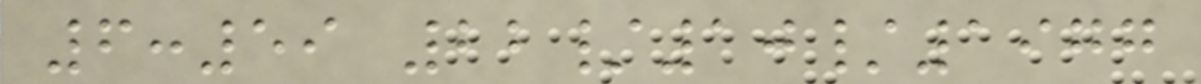6:59 22/10/1977
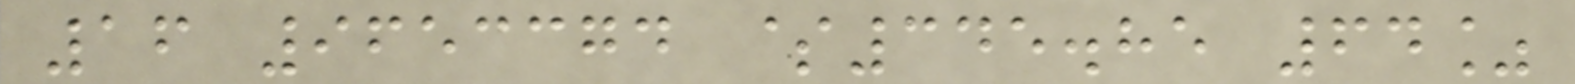16 9653374 $345.85 64%
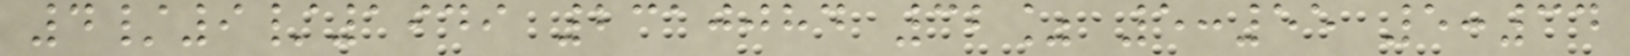4/9/1949 2310084 32% 5:55 5:34
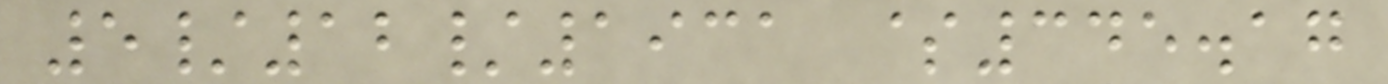5/12/1931 $345.17
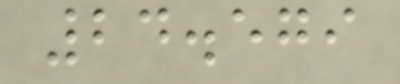24.579
